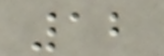12
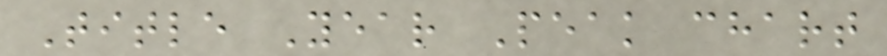Title Year Peak chart
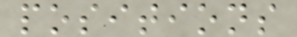positions
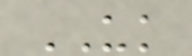UK
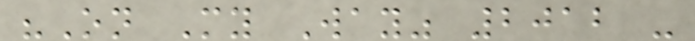"On My Way" 2012 -
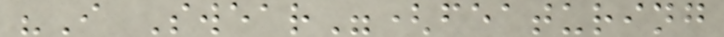"I Swear"(featuring
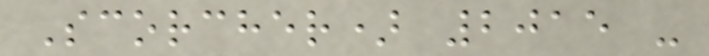Scorcher) 2015 -
